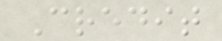Credit
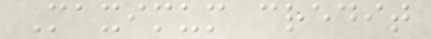Maximum credit
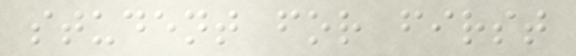student for first
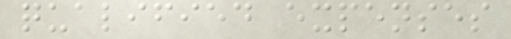qualified expenses
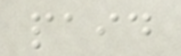paid
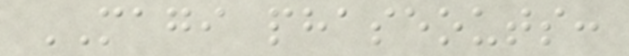MAGI phaseouts:
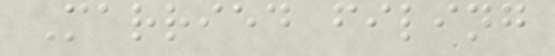Married filing
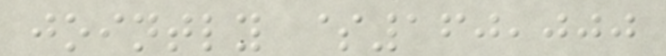jointly $160,000
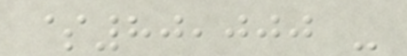$80,000 -
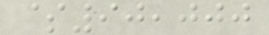$90,000
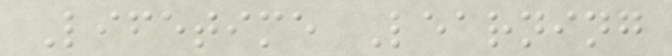Lifetime Learning
